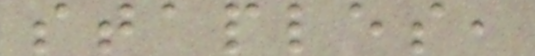staples,
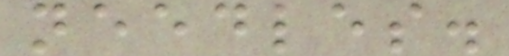needles.
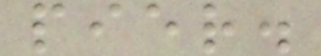pier.
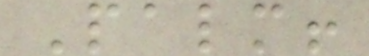Palm!
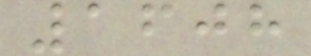1608
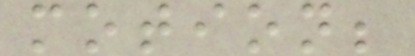motion;
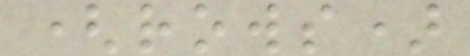(rows)
